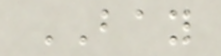BAY
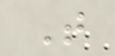T
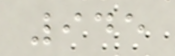945
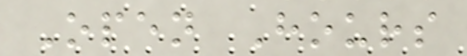Open Hours
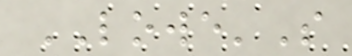LOWE'S
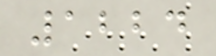1224
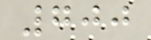700
